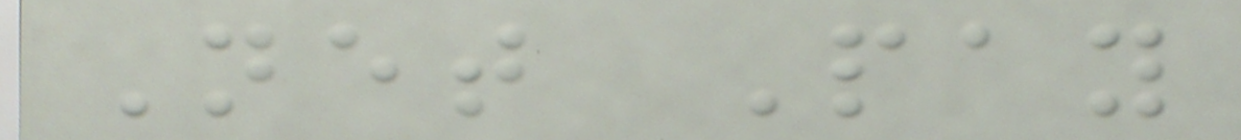Net Pay
